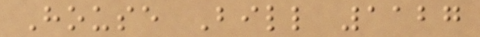House Bill 1127
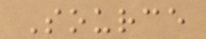Source
